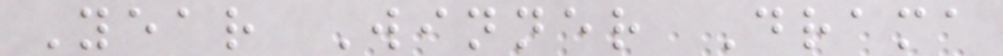Year Winner Drama
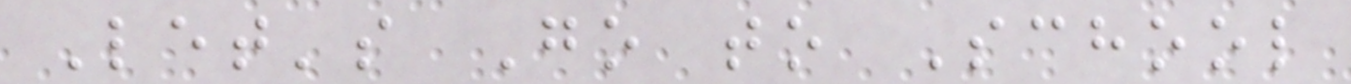Let's Go to School
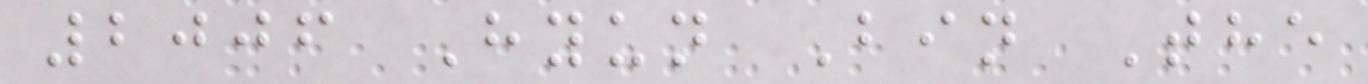2006 Hyun Bin The
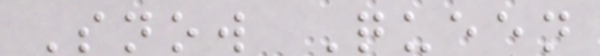Snow Queen
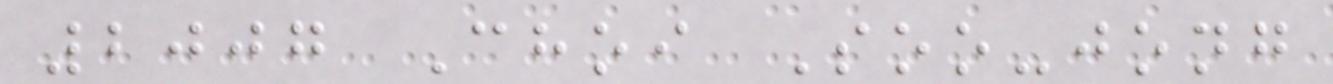2007 Choi Soo-jong
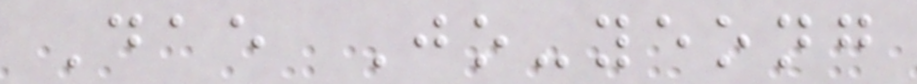Dae Jo-yeong
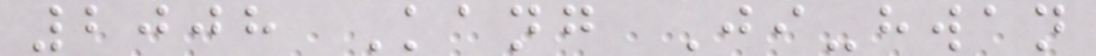2008 Kang Ji-hwan
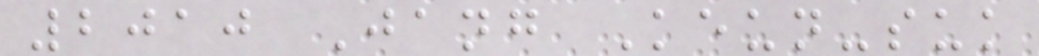2010 Jang Keun-suk
